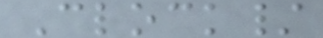Clock/
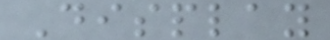Display
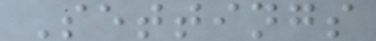Settings
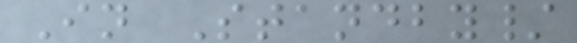In Standby/
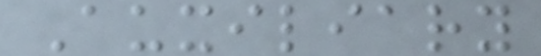Auxiliary
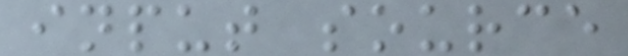input source
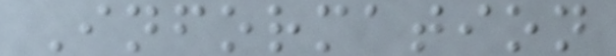Information
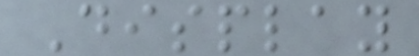Display
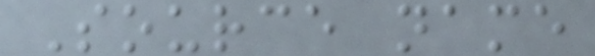Source name
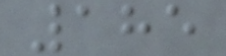185
